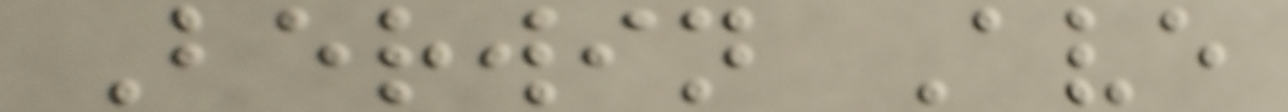Berwin Ave
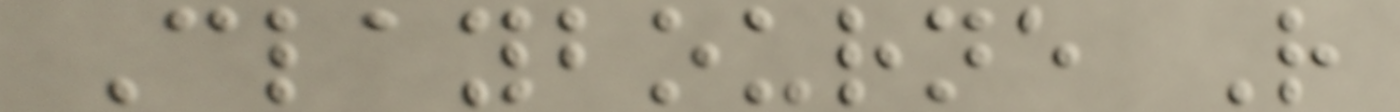Claybourne R
